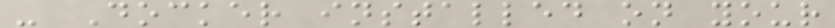- Docker installed on your
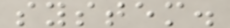system.
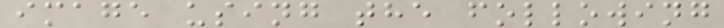image using the following
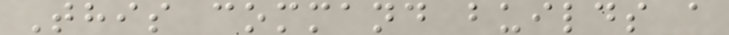This command builds a
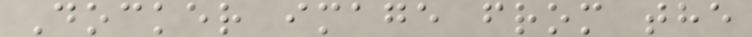Docker image from the
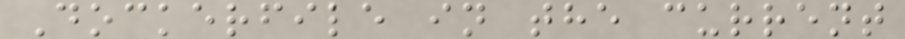Dockerfile in the current
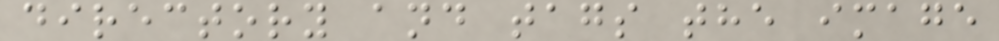directory and tags the image
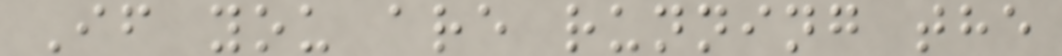If you are running the
